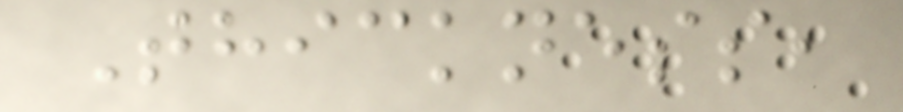Thickness,
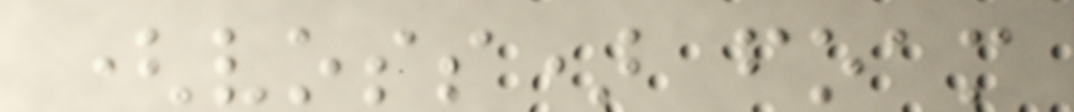(voss) foam
